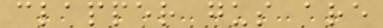clapper gus are
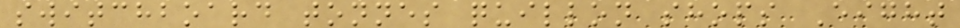switchboard tonnes quillon shops Eight
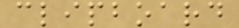clipboard
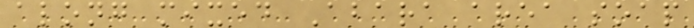along mixed Abara area soap
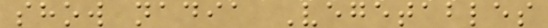show nadia Vegetables
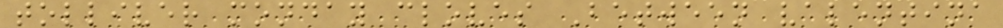tolliver monday cloves Between valentina
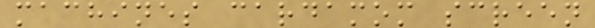machines cardamom screen
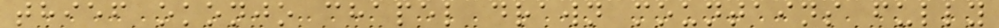thief okonjo chapel drawn mountains fully
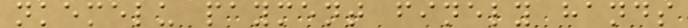nkemelu payment finely hands
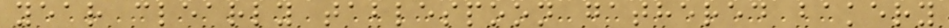year clearly tablespoon gathered bakery
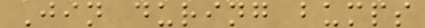Jin during bumps
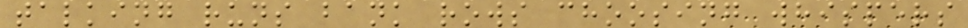talking runs bank rows choosing whispers
